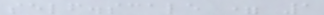self.scale = 1
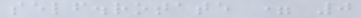self.rotate = 0
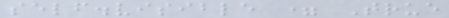self.visible = True
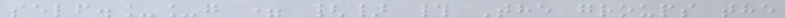self.__g = {} # The groups the
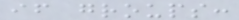if groups:
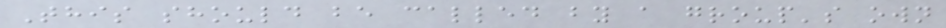This should be called by a group's own
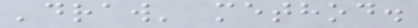'draw' method.
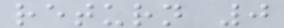return 0
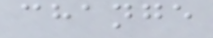change
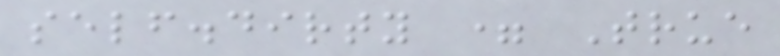self.dirty = True
